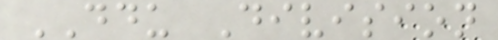DDU Division
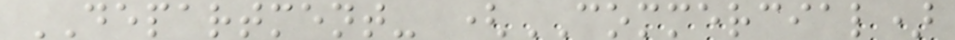DEPARTMENT- (COMMERCIAL)
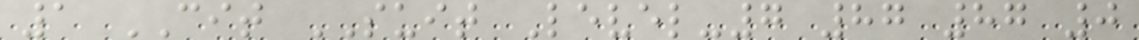1 CIT SUIT Level-7 87 87 0
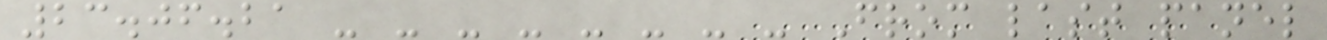23.06.21 - - - - - - - - From last panel
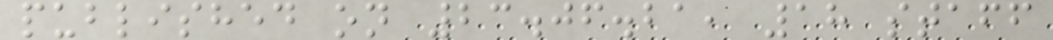published on 23.06.21, 18 staff
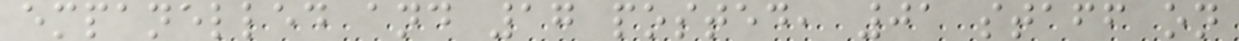empanelled and 17 posted, 01 staff on
